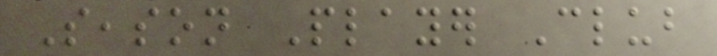Season Player Club
